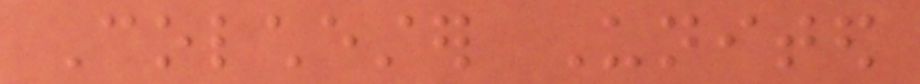Colchester United
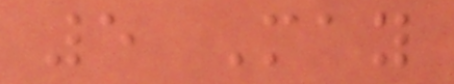5 May
